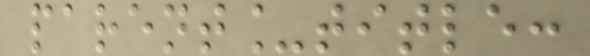parent_title:
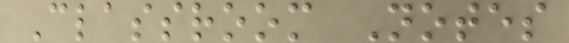Classroom Notes
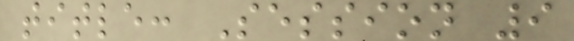title: Session 9
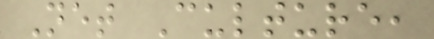Net Culture,
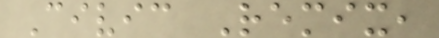Civic Remix,
